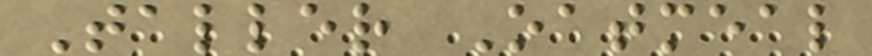Taller Oatmeal
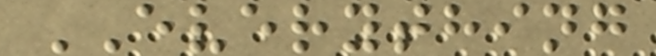EVERYTHING
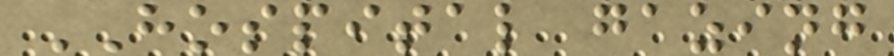HOSPITAL gazing
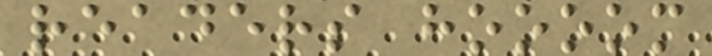readers hoooom
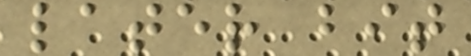later bit
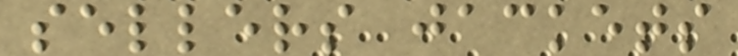sellers jackets
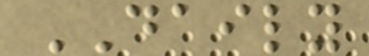DAILY
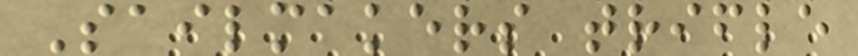Sailmakers trifle
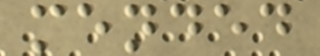mended
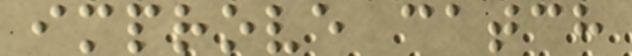improve catch
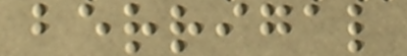berrigal
